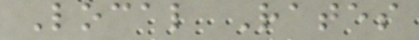Local Rates
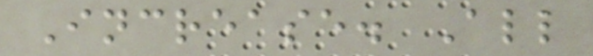Increase. All
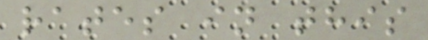rates in this
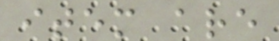item are
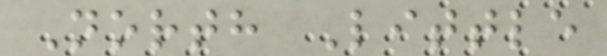North Little
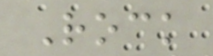Rock
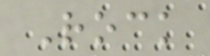Rock
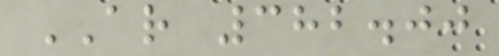AR 382.00
